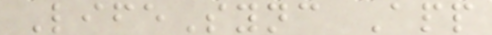LifeSync App
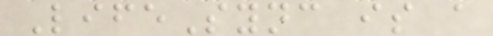LifeSync is a
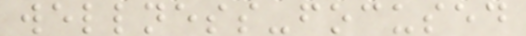wellness-focused
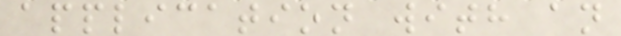application with an
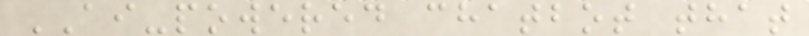AI-powered chatbot that
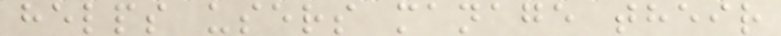helps users manage their
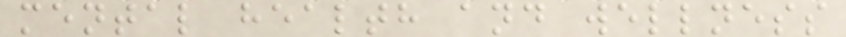mental health and wellness
